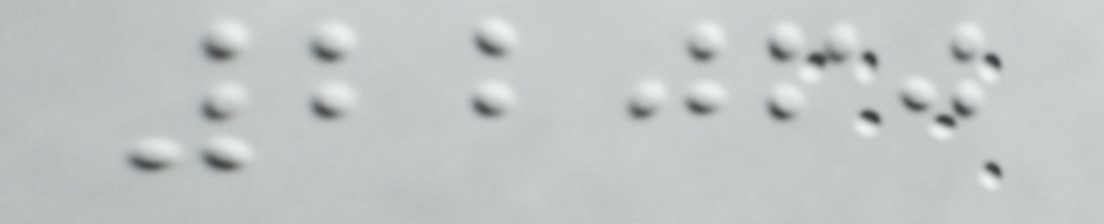22060
